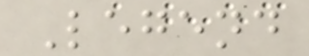Legend
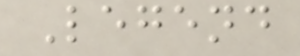Legend
